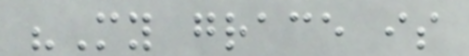"My grace is
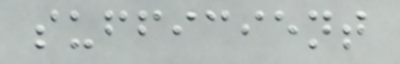sufficient
